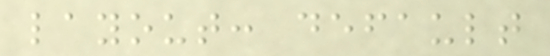layout: default
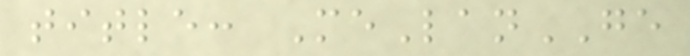title: MeLanGE
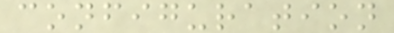configuration
